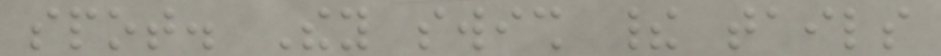spot. They swish their tails
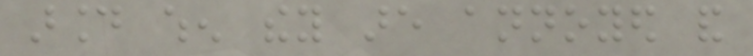around when they are annoyed and
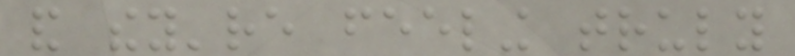and they're feeling truly
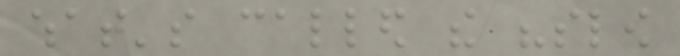what's called the "slow
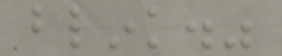blink."
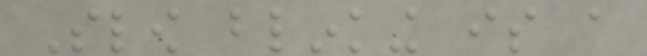Slow blinking is a
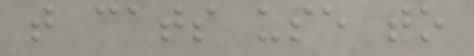that cats use to
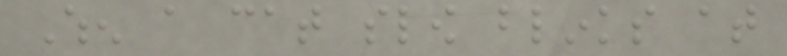When a cat slow blinks at
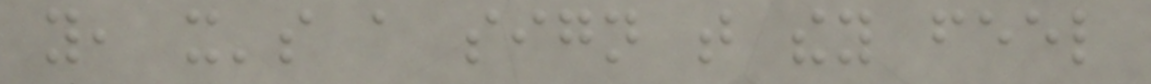you, it's a sign that they feel
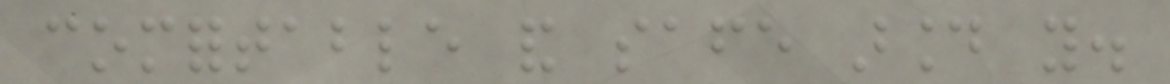comfortable and safe around you.
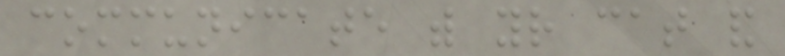communicate with your cat and
